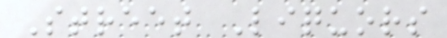Street Liquors
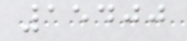15400
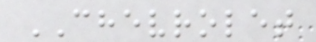CHEVROLET
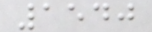1540
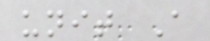unit A
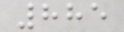885
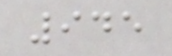945
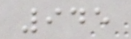945
